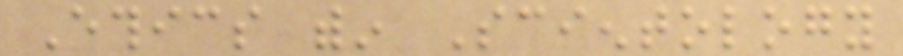Ethics within Scientology
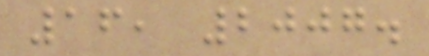16, 2007.
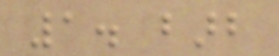1. barb
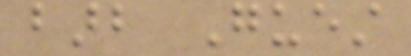barb Guest
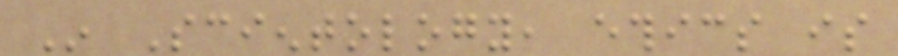In Scientology, ethics is
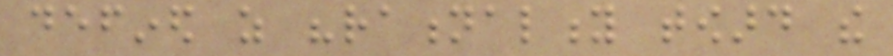defined as "rationality toward the
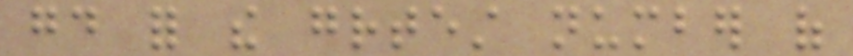good for the greatest number of
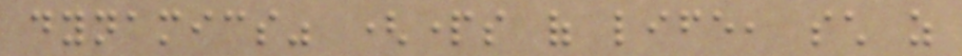dynamics" (parts of life, such as
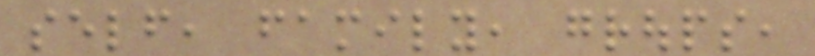self, family, groups,
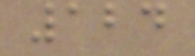124
